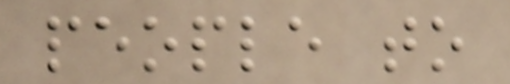people to
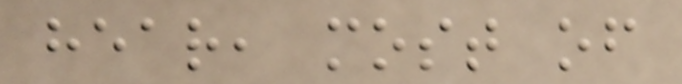hear, most of
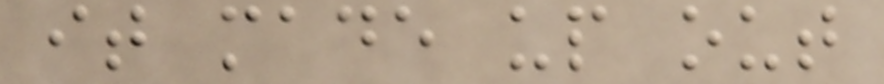it made up out
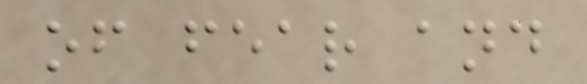of fear and
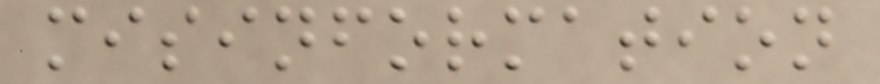misinformation
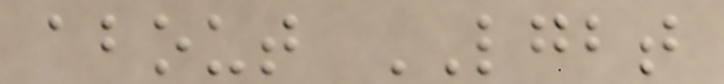about LGBT
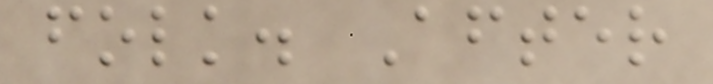folk. After
